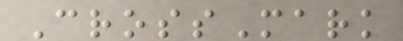CrossMark
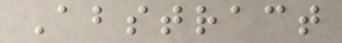Abstract
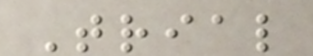Trial
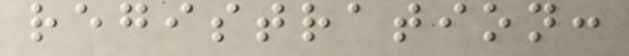registration:
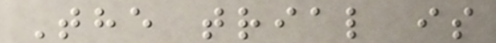The trial is
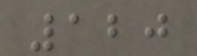120
